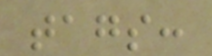tags:
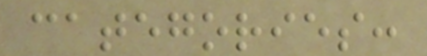categories:
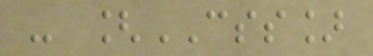- [CSS]
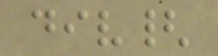div{
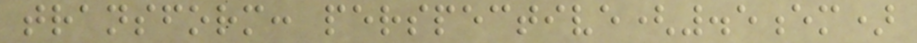transform: perspective(.5em)
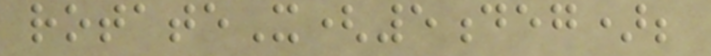rotateX(5deg);
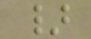}
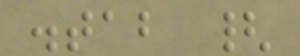.tab {
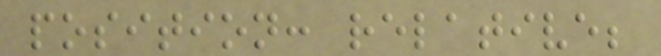position: relative;
